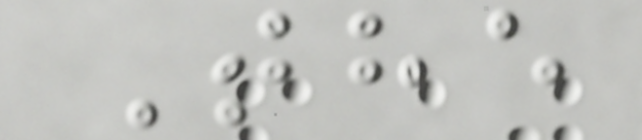The
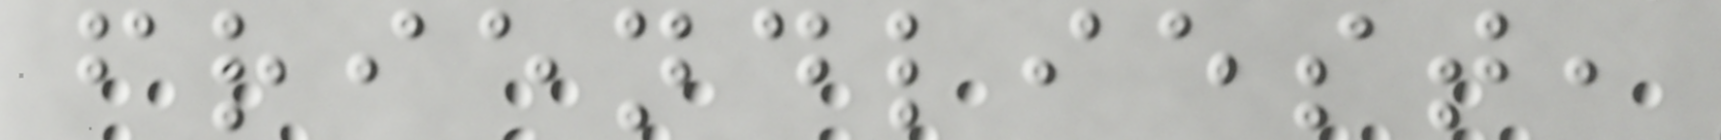friendliest,
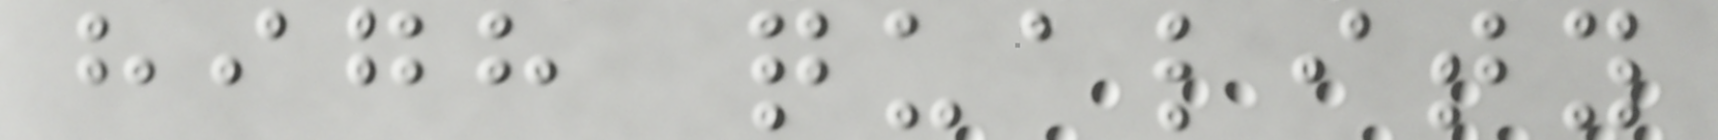high quality
